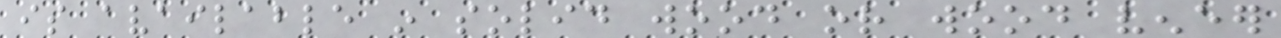is available in solid wood or wood veneer
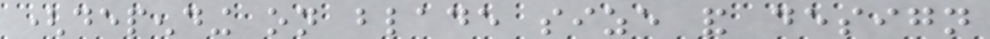(depending on blade size and design
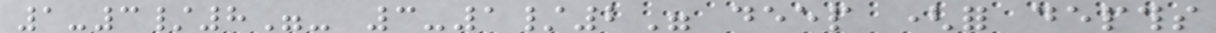1-3/8"- 3-1/2" deep (for depths
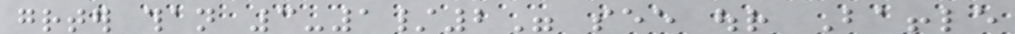greater than 3-1/2" see our Baffle
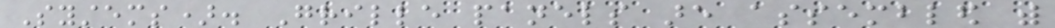Systems). Grille panels are assembled with
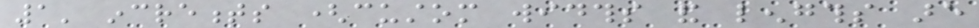1' increments (custom widths and lengths are
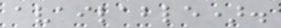available).
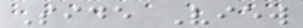Side View
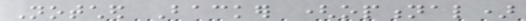Notched Backer (optional)
